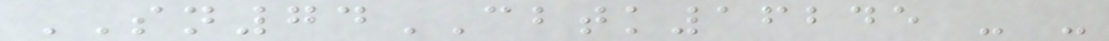SN74CBTK16245 - -
